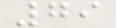79
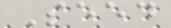Seed
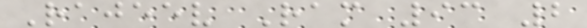Rajeev Ram 93 2
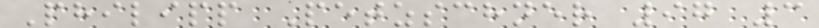Philipp Petzschner 97 3
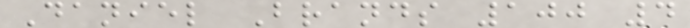Daniel Brands 100 4
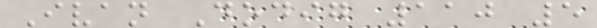Ivan Dodig 110 5
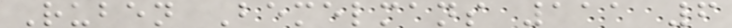Ruben Bemelmans 111 6
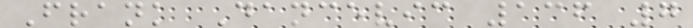Frank Dancevic 136 7
